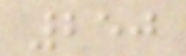250
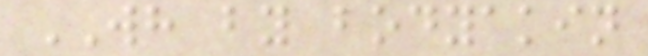WH by bodyakin
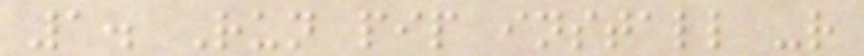1. Run pip install -r
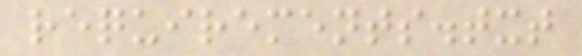requirements.txt
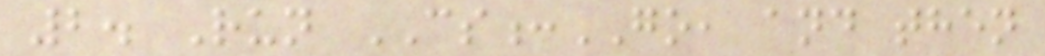2. Run CS:GO, and then
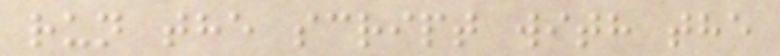run the script with the
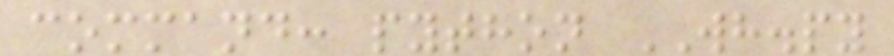command: python WH.py
